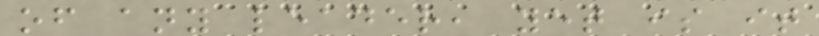of any leader, yet is it
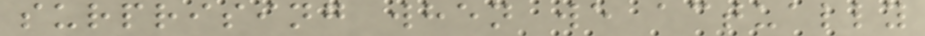surprising when we actually
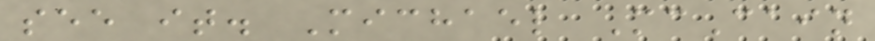see it. Michael McCain
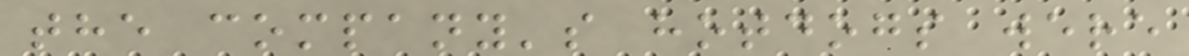the company's hotdogs were
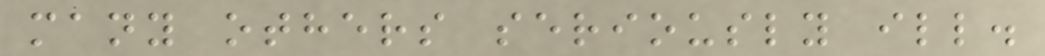many others seriously ill.
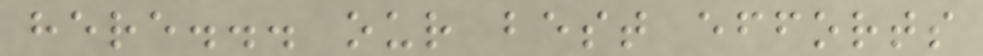here... our best efforts
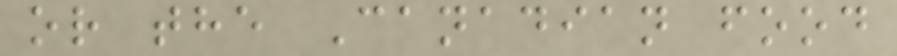or the Canadian food
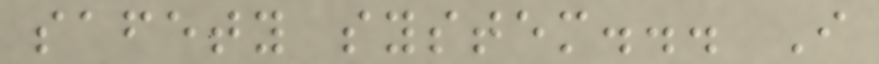safety system... I
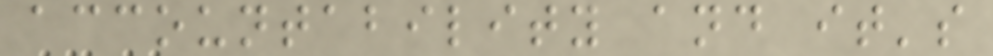accountability and it's
